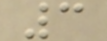3
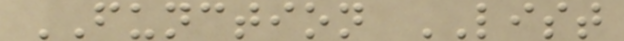FUNCTION LIST
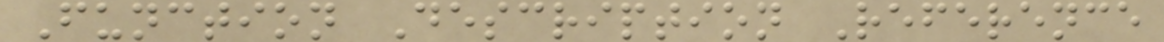Function Description Reference
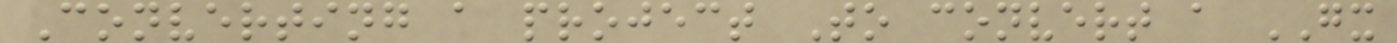Converting a project To convert a GX
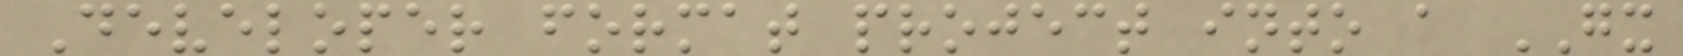Developer format project into a GX
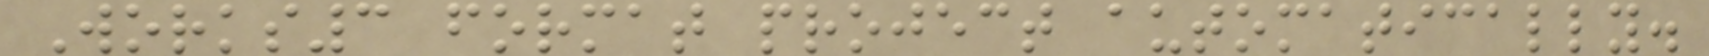Works3 format project automatically.
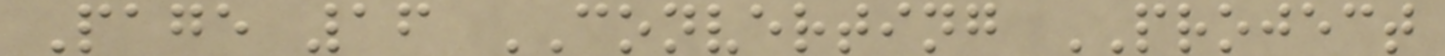Page 16 CONVERTING PROJECT
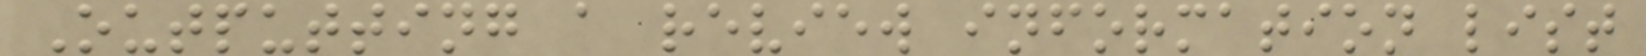Outputting a review information list
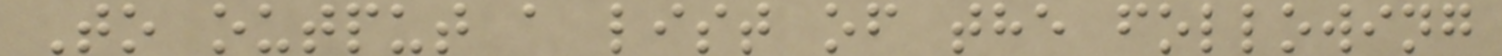To output a list of the following
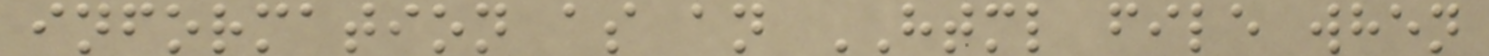information as an HTML file when
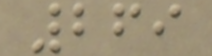269
